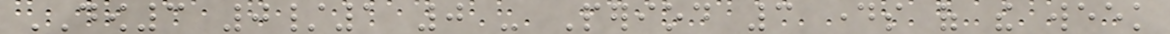DOW3 0/1 0 - Period 3 days of the week
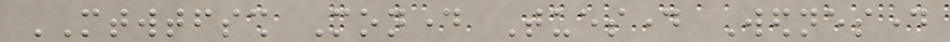MTWTFSSH Monday Tuesday Wednesday
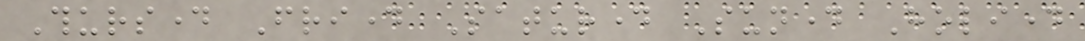Thursday Friday Saturday Sunday Holiday
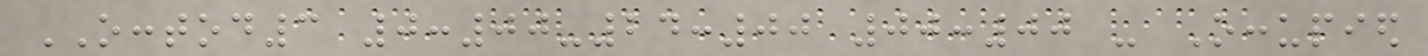OCCTOD3 0:00-24:00 00:00 - Occupied
